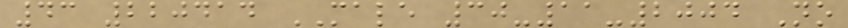43 220414 MALE 30-11-2004 No
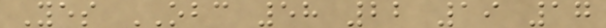Yes OBC 58 22 19 17
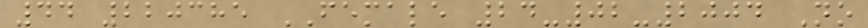44 220385 FEMALE 24-02-2004 No
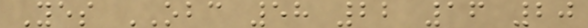Yes OBC 58 22 16 20
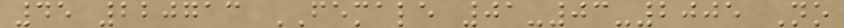45 220713 FEMALE 01-03-2005 No
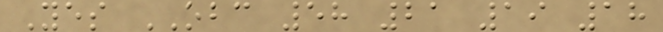Yes OBC 58 21 19 18
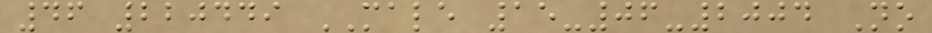46 220449 MALE 15-06-2004 No
